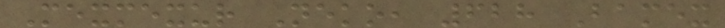Mexmexur Neko, 628 Bamex
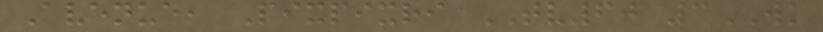Avenue, Pixpixri TV60 3WK
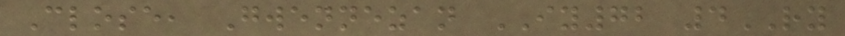Close, Gwennezan IY72 4RY
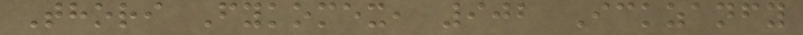Thori Fykomex, 902 Ickzanfy
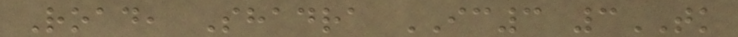Road, Shadra IC3 3TK
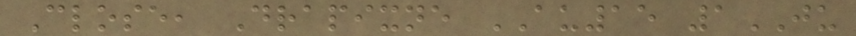Close, Drapixne AU15 1JU
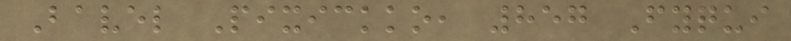Bavel Pixickko, 857 Fyqui
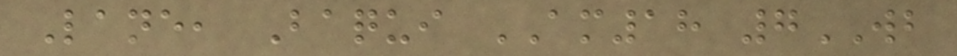Lane, Baqui AM18 7WB
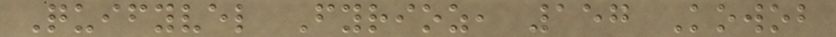Quifyvel Fyrioz, 157 Kowob
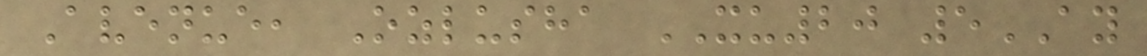Avenue, Ozlusha XU20 5AY
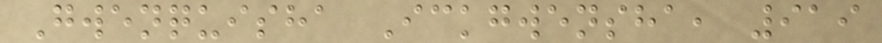Gwenquisha Ickgwensha, 919
